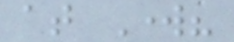at Work?
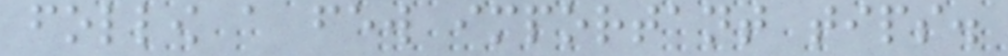follow a few important tips.
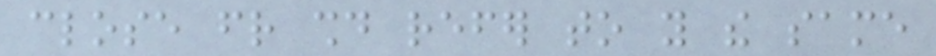close friend should refer to you the same
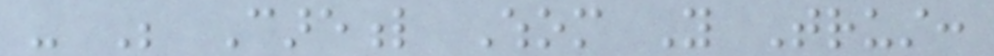- Be Careful Whom You Trust:
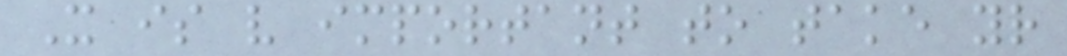It is very important to take your
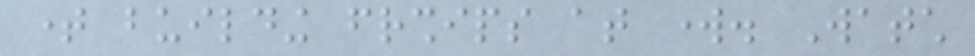time building friendships at work. Watch
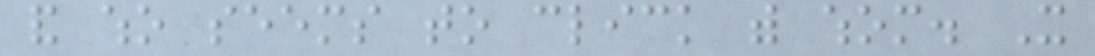and who seems to click with whom. It
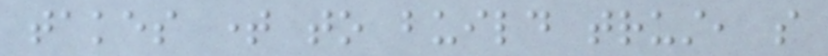takes time to build trust, so
